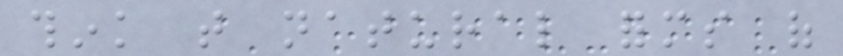think that natural forms of
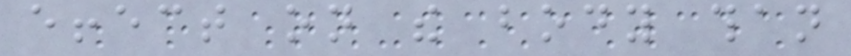effect on the body than
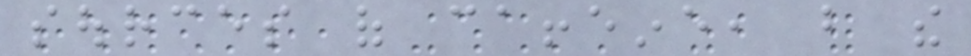sources of caffeine, but the
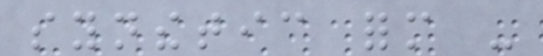synthetic form -
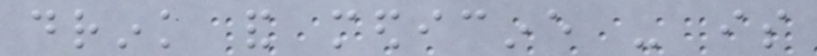drink and medicine - is
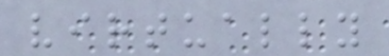virtually
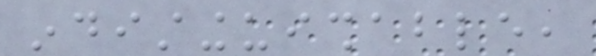indistinguishable,
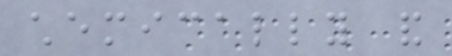chemically and
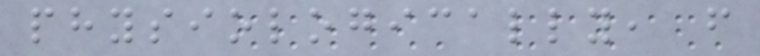physiologically, from
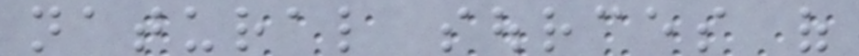natural sources of
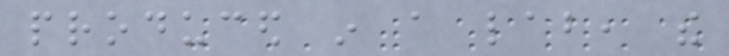produced in a lab, the
